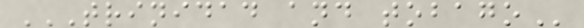TRINIDAD AND TOBAGO
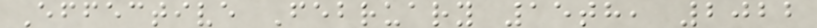Effective February 15th, 2022
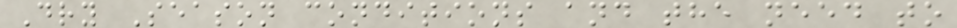Dry Season conditions and the need to
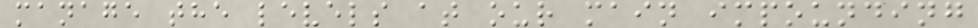manage the levels at our main impounding
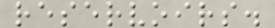reservoirs.
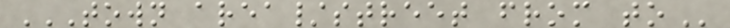TOWN AREA/STREET FROM TO
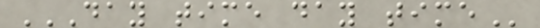DAY TIME DAY TIME
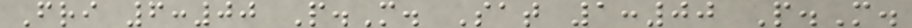Fri 6:00 P.M. Sat 1:00 P.M.
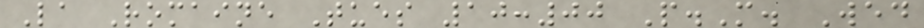La Romaine Tues 10:00 P.M. Wed
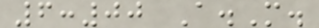6:00 A.M.
